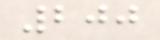200
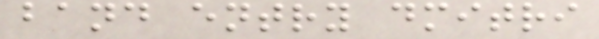band entry dmitri
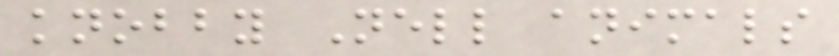knobby Nell animals
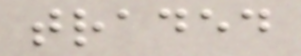traded
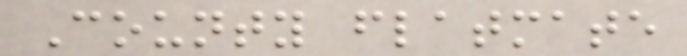County flatmate
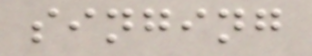singing
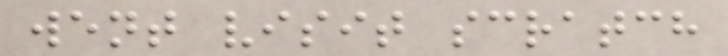went visit scratch
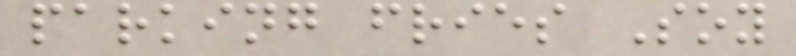parking fries Soy
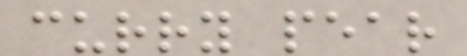curry pear
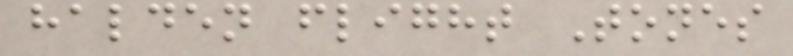halden flight Tones
